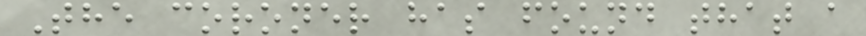The coroner has found that a
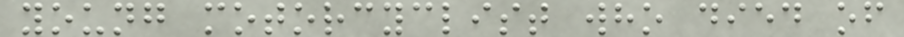young motorcyclist who died of
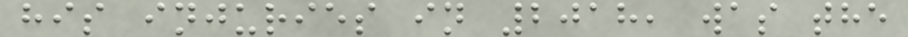his injuries in 2018, was the
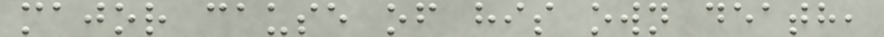major cause of his own death,
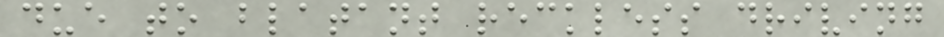due to blatant reckless driving
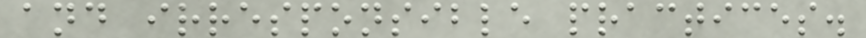and irresponsible practices.
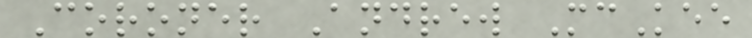Coroner Andrew McKee
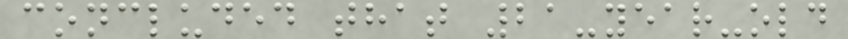concluded that 21-year-old
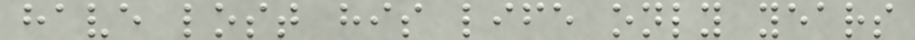have lost his life only years
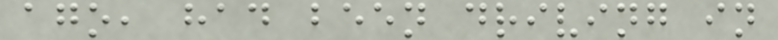ago, had been driving in
